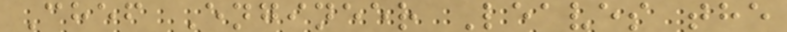Chef Engineer Leaves the
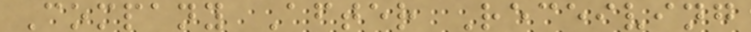Company After Receiving
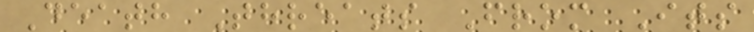Death Threats From Its
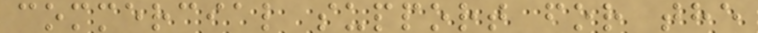commercial support for the
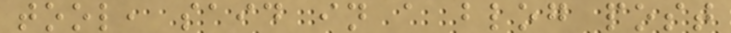tool, said in a blog post
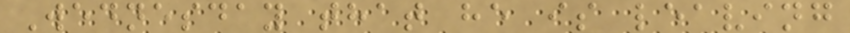Wednesday that he is leaving
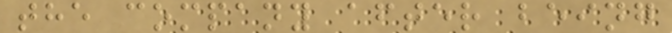the company after being
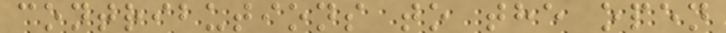contributions to the open
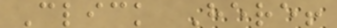Click Here!
